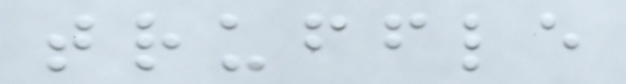truffle
